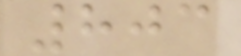803
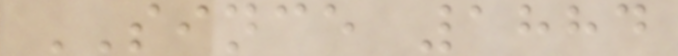SINCE 1884
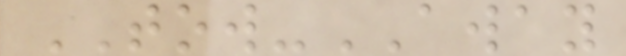TOW-AWAY
